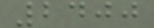2400
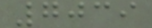7039
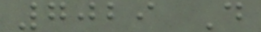7029 D
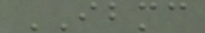IBMC
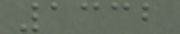1332
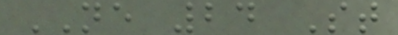NE 24 St
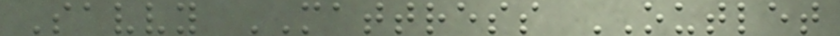Savvy MATTRESS OUTLET
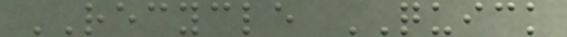RECYCLE QUICK
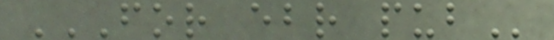FOR EBR PUB
